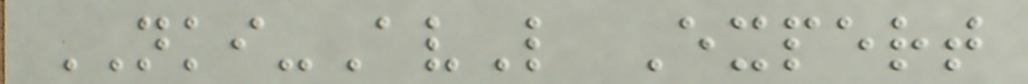NKI-AvL Expert
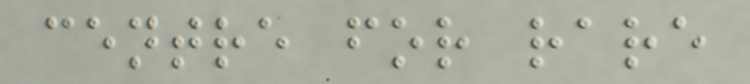centre for rare
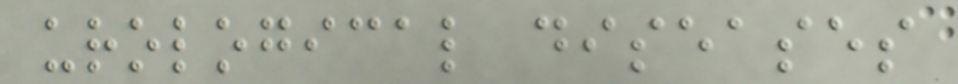urological diseases
